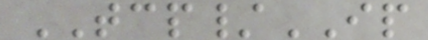TCP/IP
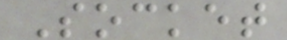Socket
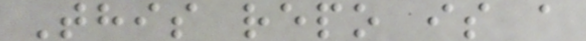This repo is a
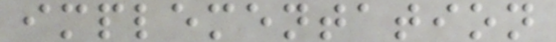implementation
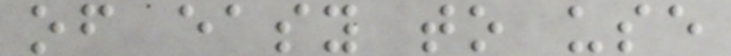of easy to use
